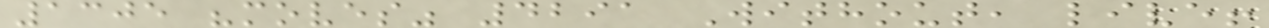1305 "moves" 4291 Without, live!
